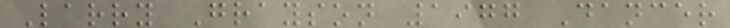Larry Grayson 1977 Dancer
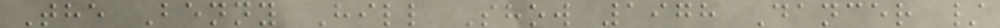The Benny Hill Show 1978 Dancer /
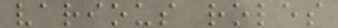various roles
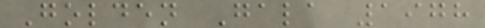Golden Gala 1978
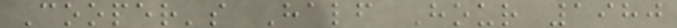Cooper's Half Hour 1980
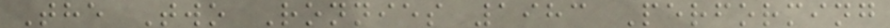The Two Ronnies 1983 Performing
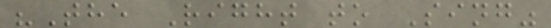"The Right to Sing"
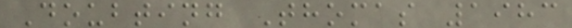Doubting Thomas 1983
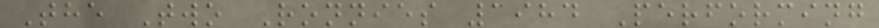The Two Ronnies 1984 Performing
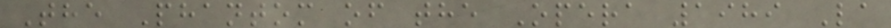The Phantom of the Opera 1989 La
